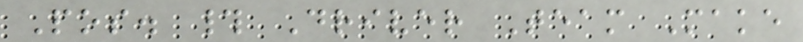Pos. # Driver Team Make
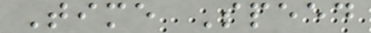Time Speed
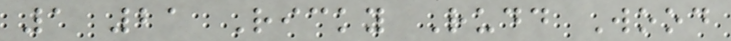1 21 Ricky Rudd Wood
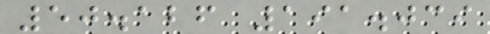50.126 191.039
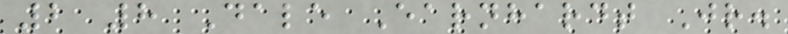2 8 Dale Earnhardt Jr.
